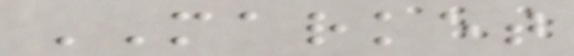MARKET
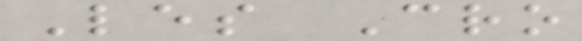Les Cro
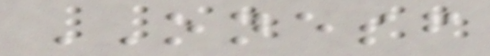ONESF
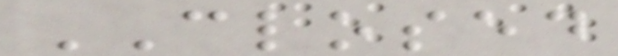CLOSED
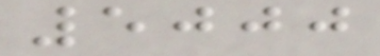5000
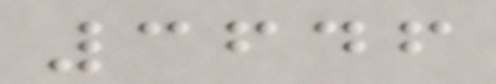3646
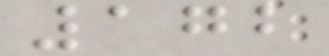172
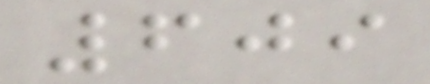609
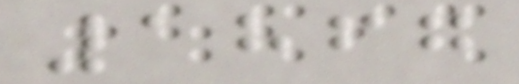1867
